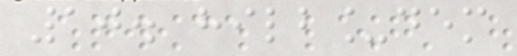10. hilb_dem
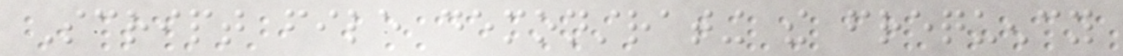Script file demonstrating the frequency
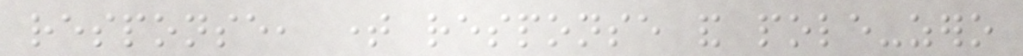response, time response and pole-zero
